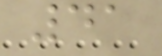41
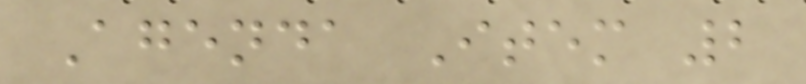Agenda Item 2
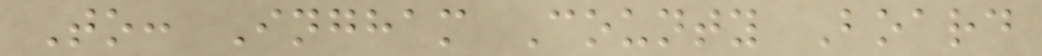To: Ingham County Board
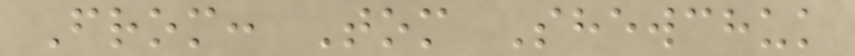From: Tom Shewchuk
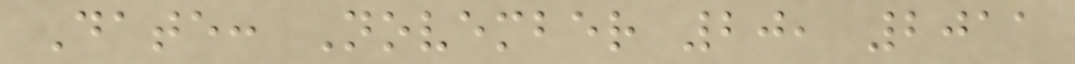Date: November 20, 2011
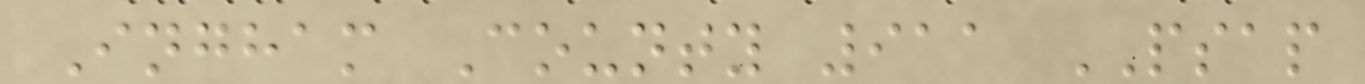Ingham County 911 PSAP
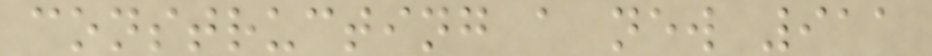constructing a new 911
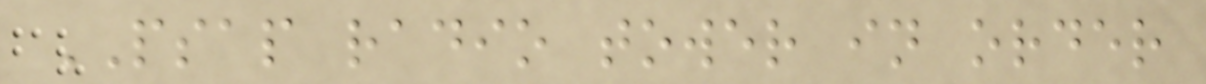PSAP radio tower in order
